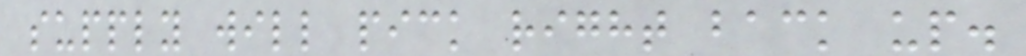supply will pick right back up.
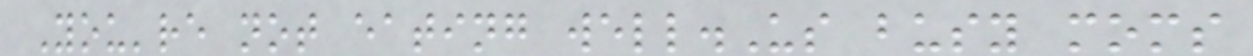You're not eating well.Us busy moms
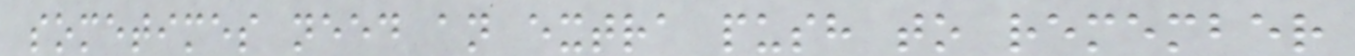sometimes need an extra push to remember
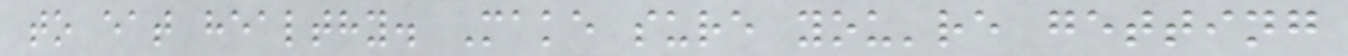to eat healthy. Make sure you're getting
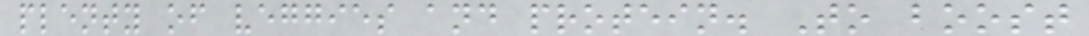plenty of veggies and protein. To boost
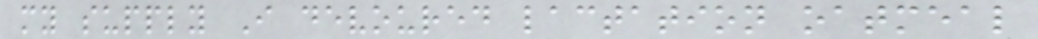my supply I devoured lactation oatmeal
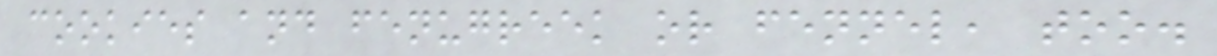cookies and fenugreek or fennel, too.
